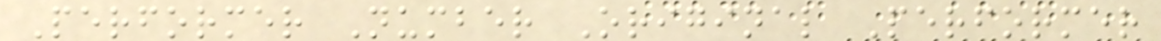Performer Number Original Performer
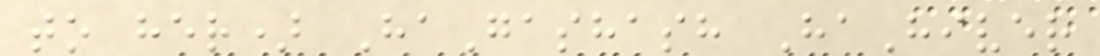to her) HaGashash HaHiver
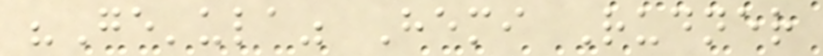"Ge'ula" Hemi Rudner
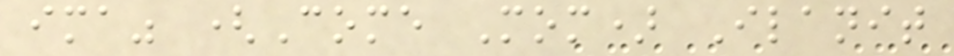ima" (Come Mom) Ilanit
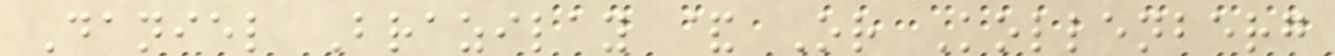Daniel Brazilay & Or Kollenberg
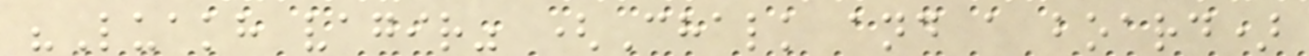"Luakh vagir" (Chalk and a board)
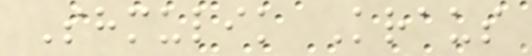Shmulik Kraus
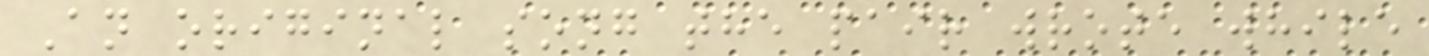An original song the pair wrote while
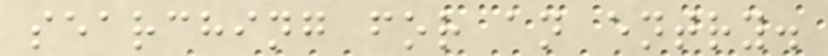searching for an entry.
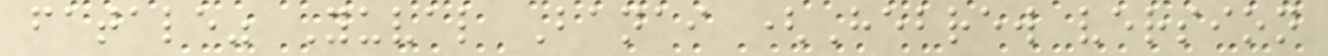fatale" Yuval Banai (Hebrew version
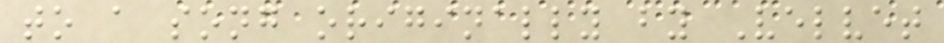to a song originally by Velvet
